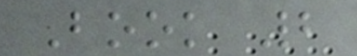Book 2
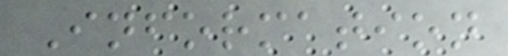Information
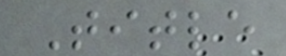Title
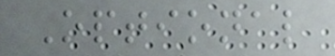Optional
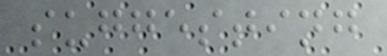suggesting
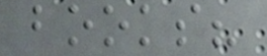books?
